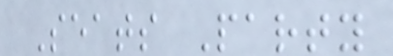Seats Party
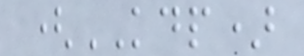(KDP)
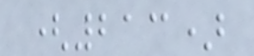(213)
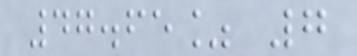47.65% 7
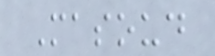Masoud
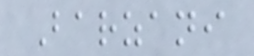Barzani
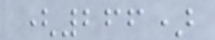(266)
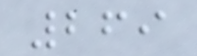269
